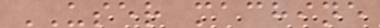USER machine
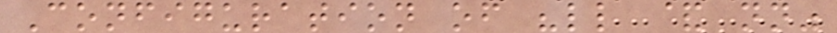Configuration of "ll & nn"
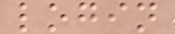login
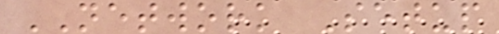NETWORK Setup
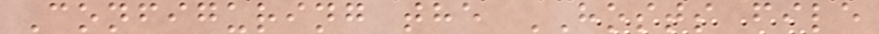Configuring the HOSTS file
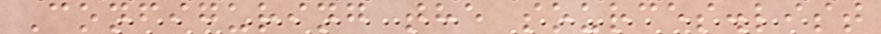Configuring the sources.list
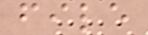file
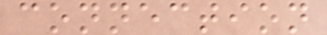connection
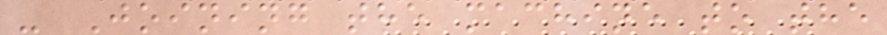- Joining the machine to the
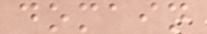domain
